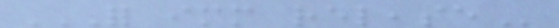FOR IMMEDIATE RELEASE
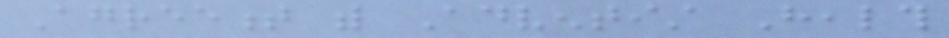Agreement with Adventist Health
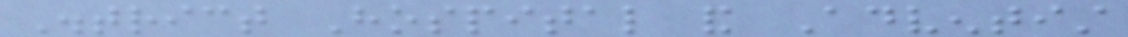District Hospital and Adventist
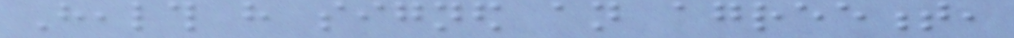Health have signed an agreement,
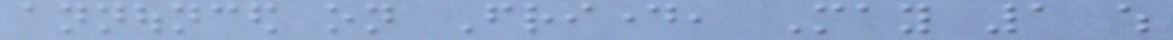announced on Friday, May 1 which
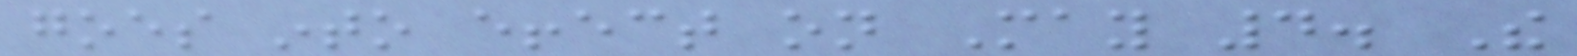goes into effect on May 4. The
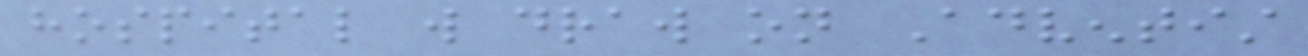hospital will draw on Adventist
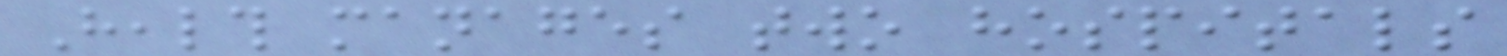Health manages two hospitals
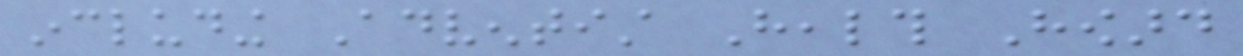including Adventist Health Howard
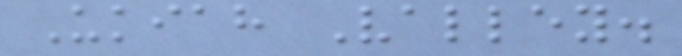Ukiah Valley.
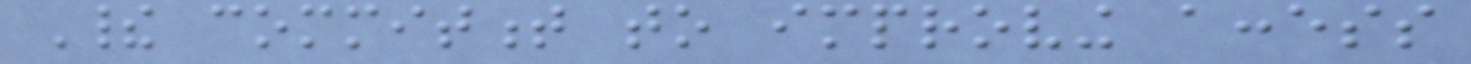Their commitment to improving access
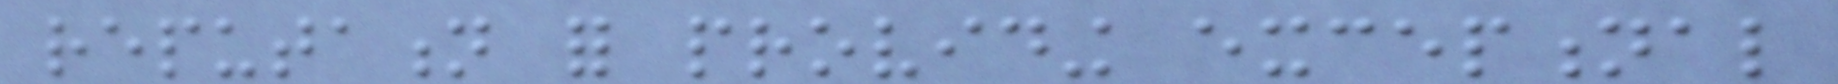reputation for providing exceptional
